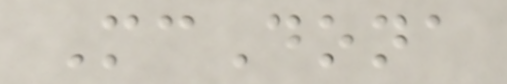McDona
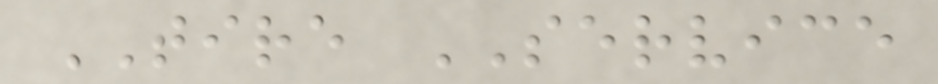TIRE SERVICE
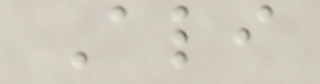Ali
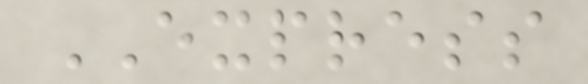EXPRESS
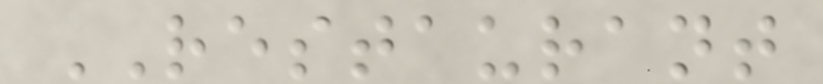RESTAURANT
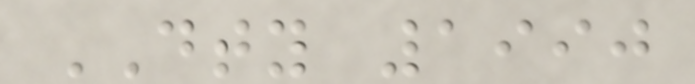DTY 1990
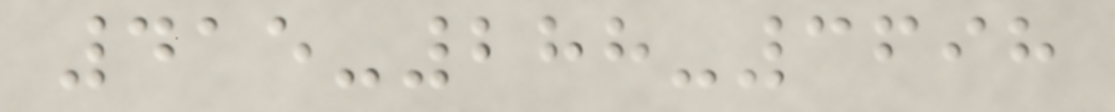415-288-3698
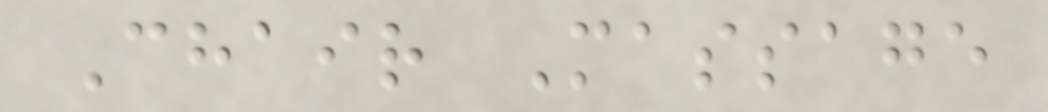Chair Massage
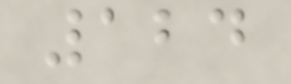124
